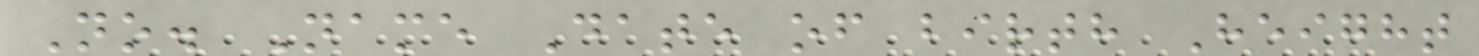No. Name Date of birth Height
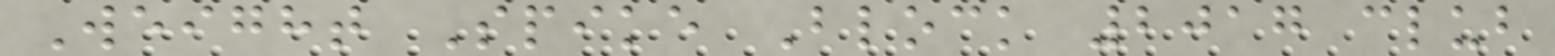Weight Spike Block 2017 club
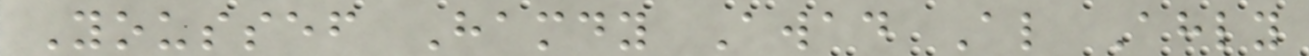Youssef Hamdy Awad Al Ahly
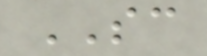SC
